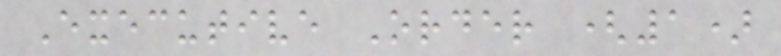Executive Order (1)
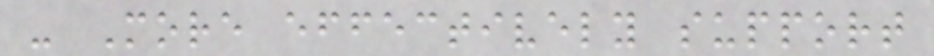- More effectively support
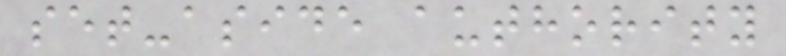set-aside authority
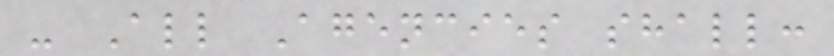- All Agencies shall:
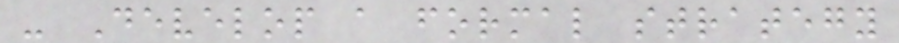- Develop a formal strategy
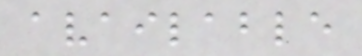available
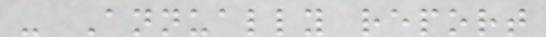- Annually report
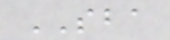SBA
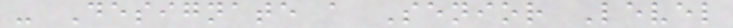- Designate a Senior Level
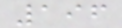196
